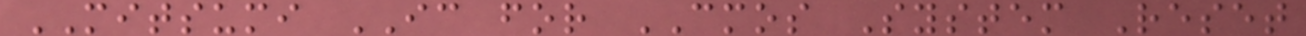MITSUMI IC for CMOS System Reset
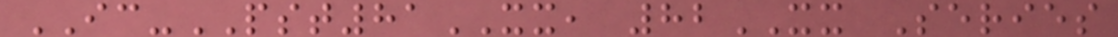IC-PST81XX, 82XX Series
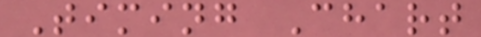Timing Chart
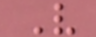V
